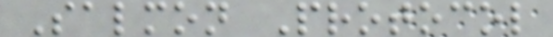Salmon Protocol
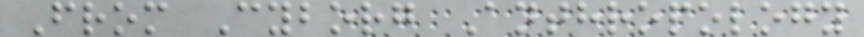From Cyborg Anthropology
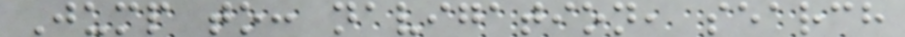Jump to: navigation, search
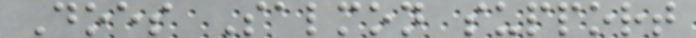Does Salmon support
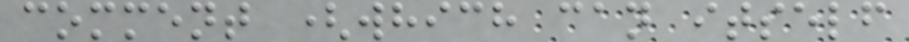comment (which can itself
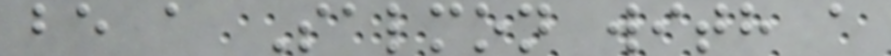be a Salmon with a
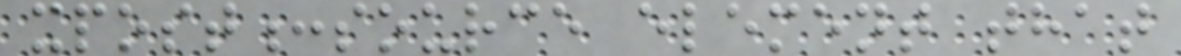xpost:source element that
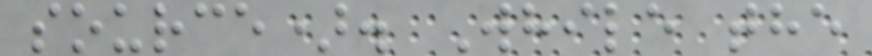source). While the
